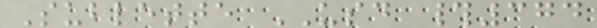Sublette USD #374
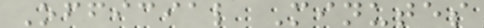Official Minutes
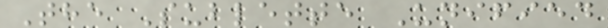The Sublette Unified
